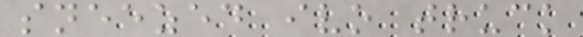sneezed ivo truck
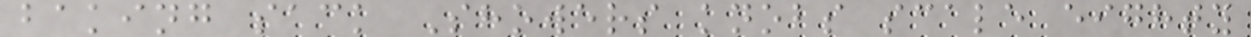baking sack Showers knobs scale eighty
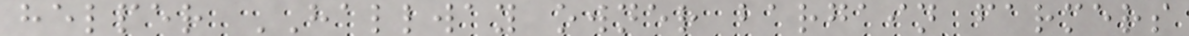helper HALLWAY owner bargain farmers
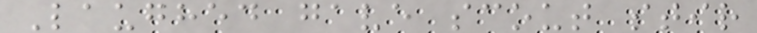Laughed gave scout stir
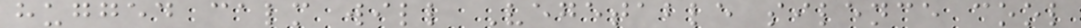hugged calm will Vegetable silence cool
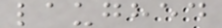laughed
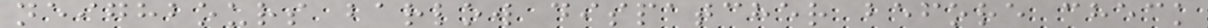neighbours barlow dispatcher before check
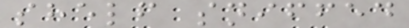shelf sniffed
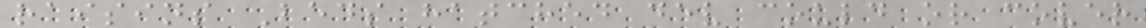raisins Beds hatched dev could or cover
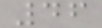46
